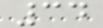34
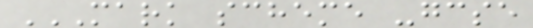MARK SCHEME -GCSE
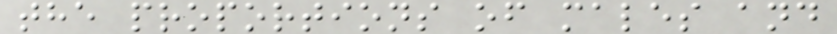the proportions of males and
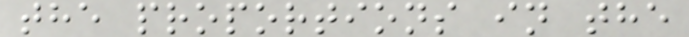the proportions in the
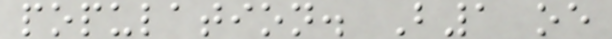population. B1 oe
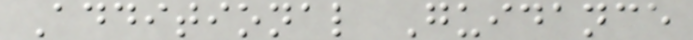Additional Guidance
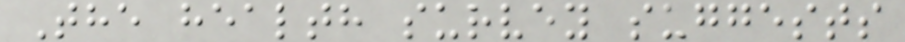The health survey suggests
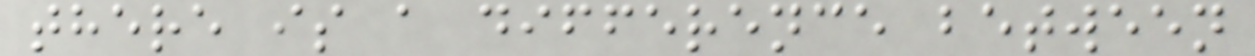there is a difference between
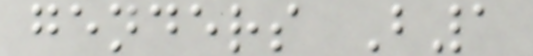genders B1
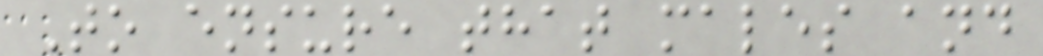To ensure that males and
